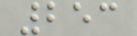253
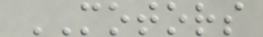MOTORS
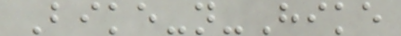Bike-n-Hike
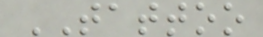TATTOO
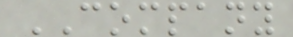COMPANY
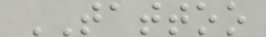TATTOO
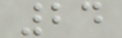24
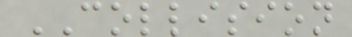COLLISION
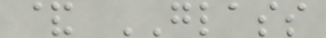& GLASS
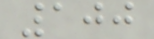100
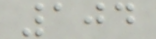104
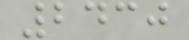2430
